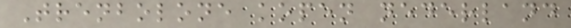Trenbolone kopen nederland
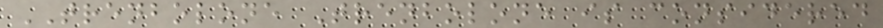TRENBOLONE Trenbolone is considered
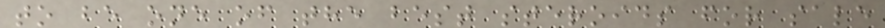to be one of the best steroids for sale
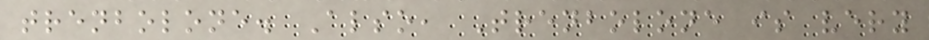trenbolone. Also, Trenbolone is very
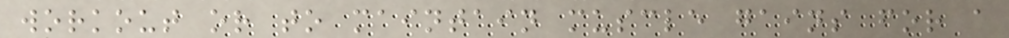workout or to maintain muscle gains for a
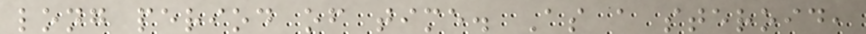long period of time. As a steroid,
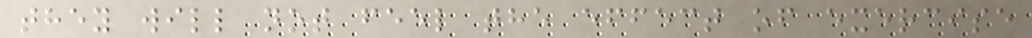they will not feel the effect of exercise
